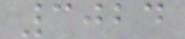3024
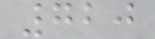720
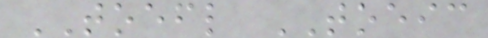TOEFL TOEIC
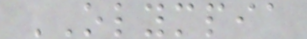OLYMPIA
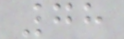78
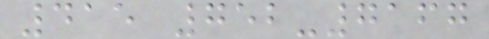415 752-7167
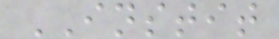INSTIT
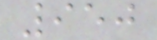950
